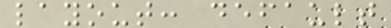layout: default
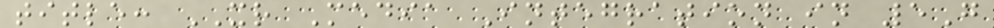title: XR Media Integration in 5G
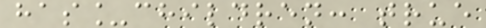has_children: true
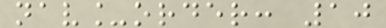nav_order: 10
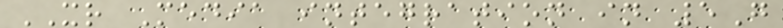XR Media integration in 5G
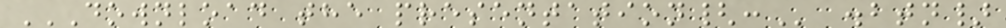DOWNLOAD THE PRESENTATION{: .btn}
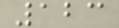123
